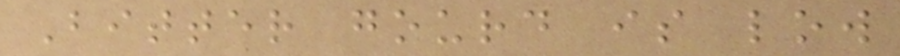Bitter gourd is low
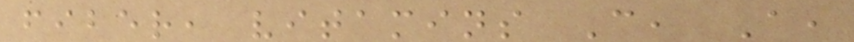fiber, vitamins C, A,
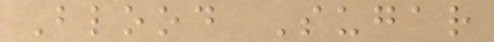Blood Sugar
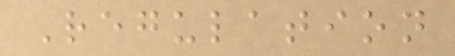Regulation
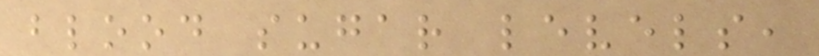blood sugar levels,
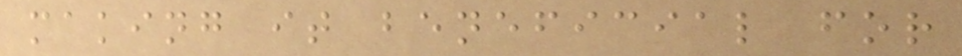making it beneficial for
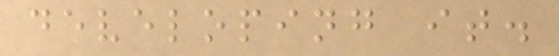developing it.
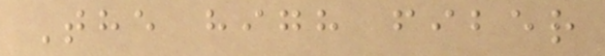The high fiber
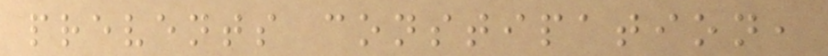prevents constipation,
